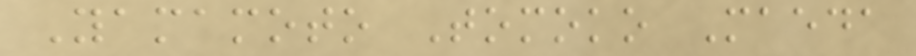Yamamoto Tomoko Maeda
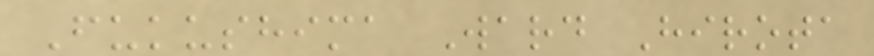Fukushima Ward Hirota
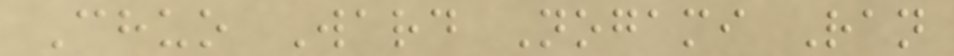Chuo Ward Nogami Ran
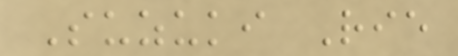Suzuki Rie
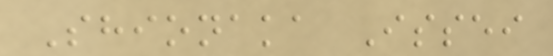Shionaka Issei
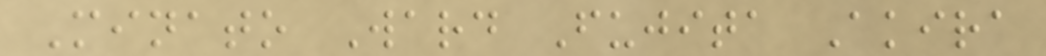Minato Ward Fujita Akira
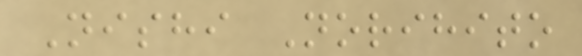Nishi Norihito
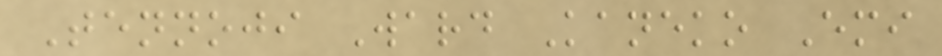Tennoji Ward Kaneko Emi
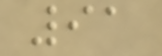91
